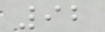92
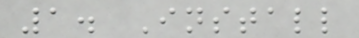1. Install
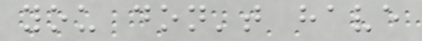you don't have
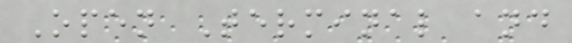Open Terminal and
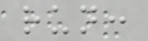run:
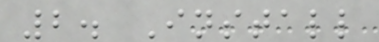2. Install
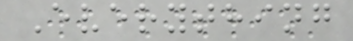Everything
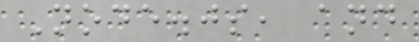Node.js, and
